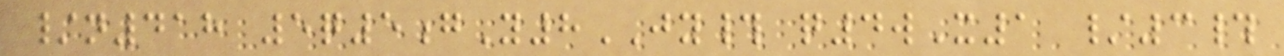/n418 5q5gY8JY# q4wX1 /3#
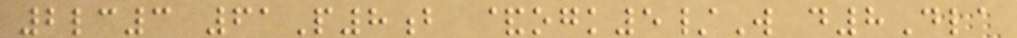2lc3 61P8b &ogk5/W d8Dla
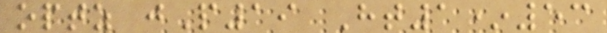optz jP19 Ht1*53
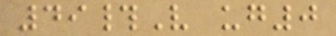49#V ug0
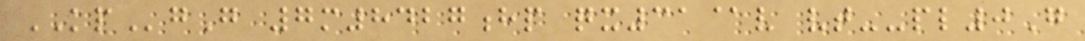KPgG 7m8427hp qx31@v vt--pl0G
